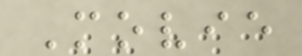Movie
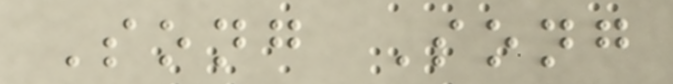Song Song
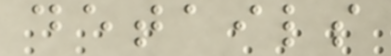details
